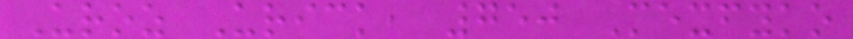Uroz Urick, 750 Mexfyko
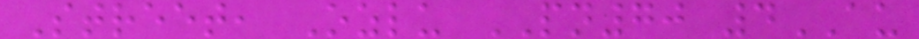Street, Ozlu PN70 4AU
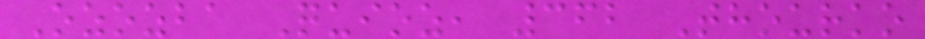Ozozba Quioz, 362 Thourko
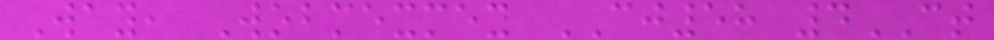Way, Wobmexmex CJ58 4CT
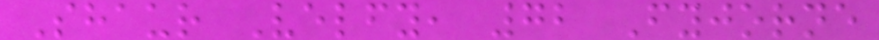Shaur Velfy, 72 Fyjorne
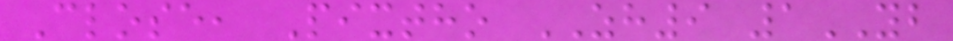Close, Pixtho ZH9 1YB
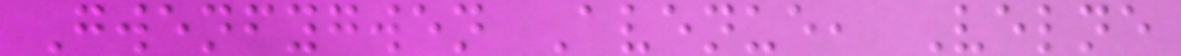Gwenfygwen Avenue, Velne
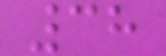38
